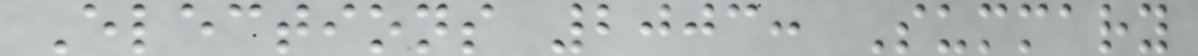Elections 2003: Summary
